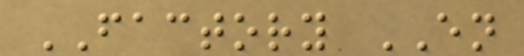FACTORY EN
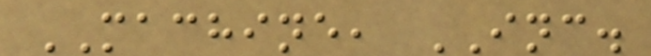MACHINE, INC.
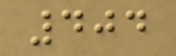404
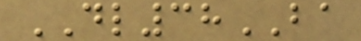DL38BA
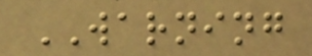WARNING
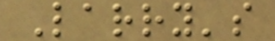Larry's
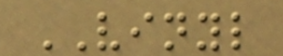VINYL
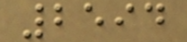2594
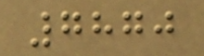7870
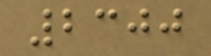2300
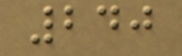240
